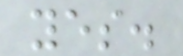yes.
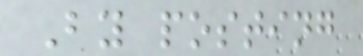By posting
